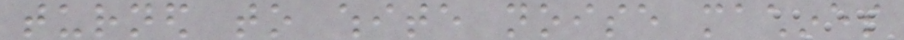turned to white noise machines
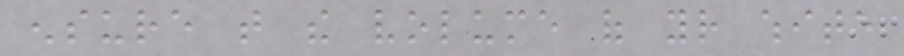ensure that the volume of your white
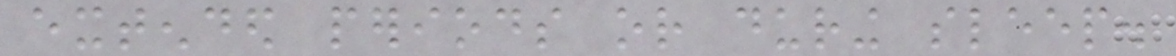extended periods or during sleep.
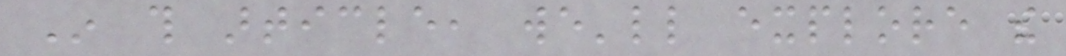In this article, we'll explore the
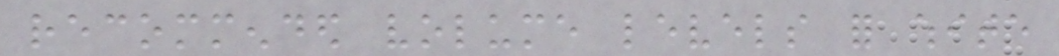recommended volume levels for white
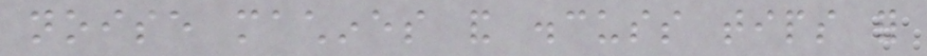noise machines and discuss tips for
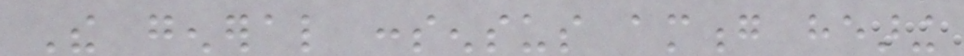The general consensus among hearing
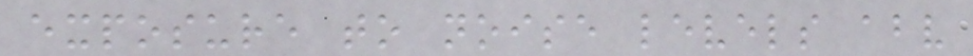exposure to noise levels above
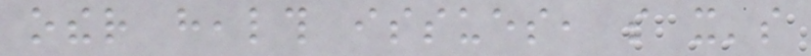other health issues, so it's
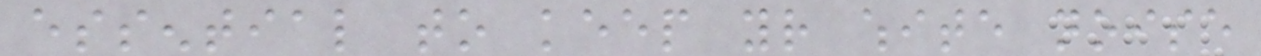essential to keep your white noise
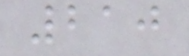210
